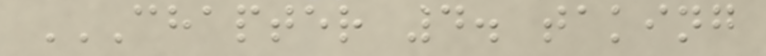CHAPTER 4. TAKING
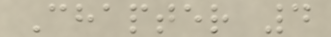Chapter 4
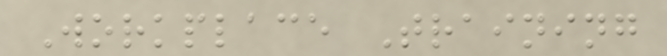Workplace Training
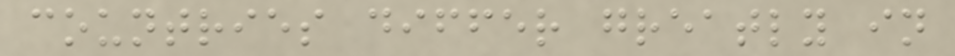countries differ greatly in
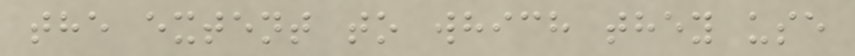the extent to which they use
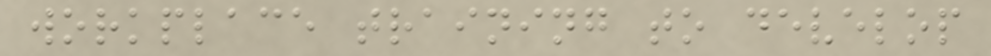workplace training to develop
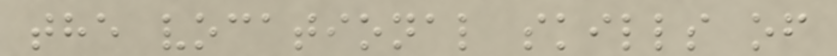the vocational skills of
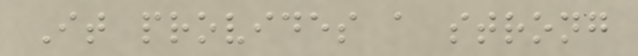It provides a strong
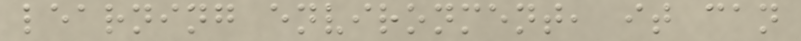learning environment, it can
